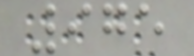975
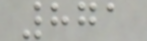871
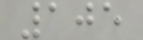105
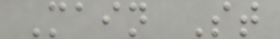Main St
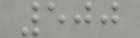500
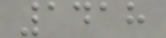1418
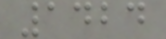1424
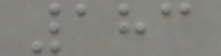183
